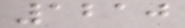1210
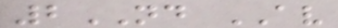2ND AV
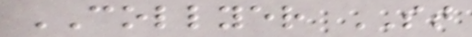COLLYER ST
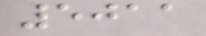5011
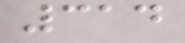314
